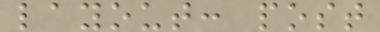layout: post
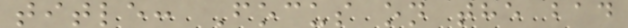title: Focus on the bad
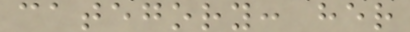category: her
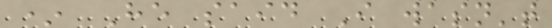* He said I wasn't
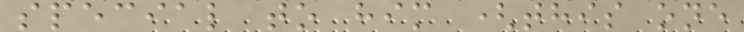special to him (this one
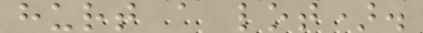hurt a lot).
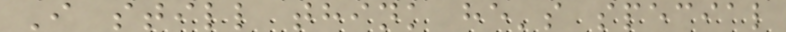I still think he's special
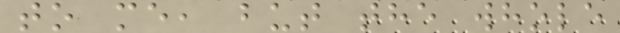to me, but the whole
